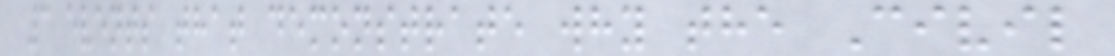3 events that demonstrate why the Civil
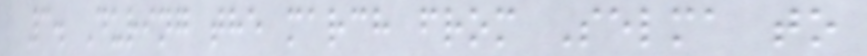3. During the march from Selma to
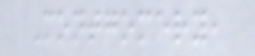Montgomery,
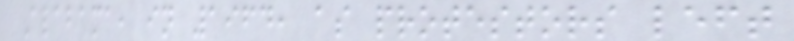Alabama, in 1964, as protestors left
